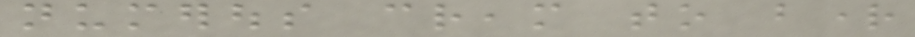numerous cream to bright
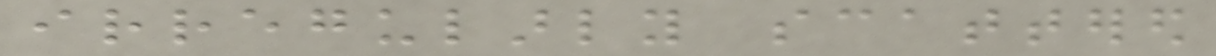irregularly scattered
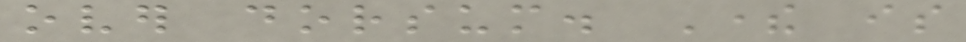over dorsum. There is
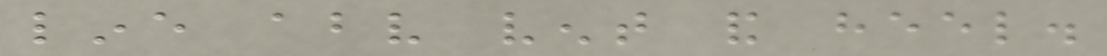line above vent and heel.
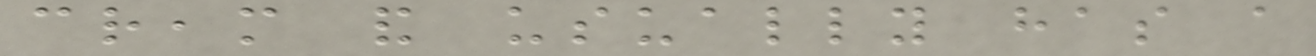cream and usually has a
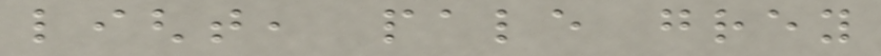light, pale grey
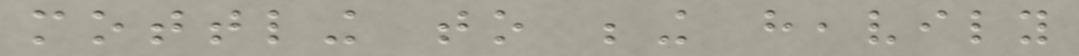mottling to being heavily
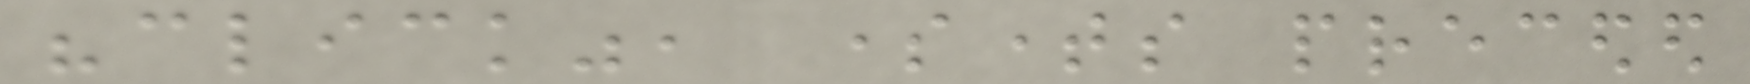"click", sometimes preceded
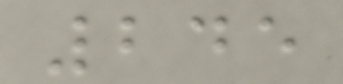245
